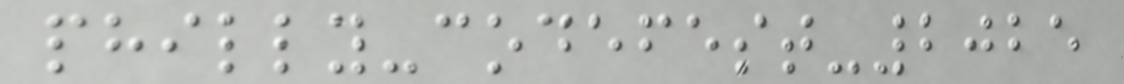philly-codefest-2025
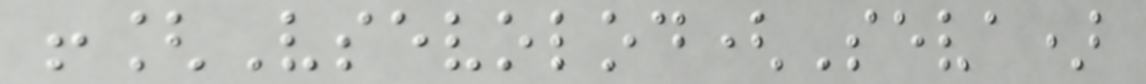![Vsevolod(Seva)
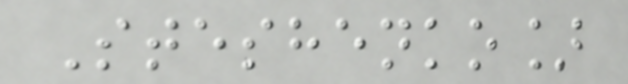Steshenko]
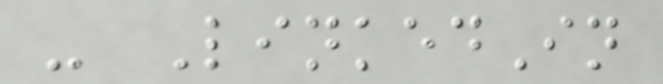- LinkedIn
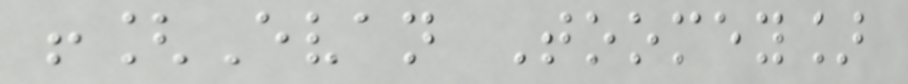![Evan Toomey]
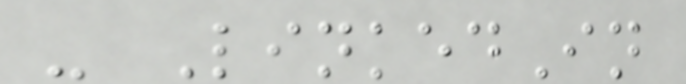- LinkedIn
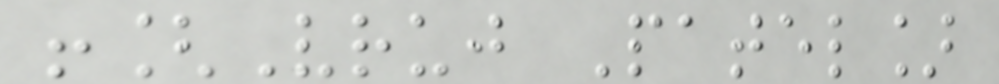![Vruj Patel]
